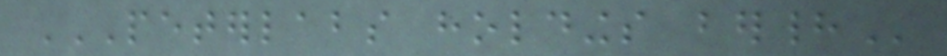PETERLABS HOLDINGS BERHAD
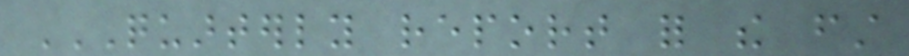QUARTERLY REPORT FOR THE FIRST
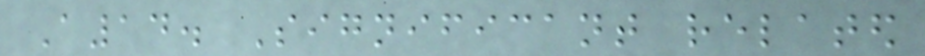A14. Significant related
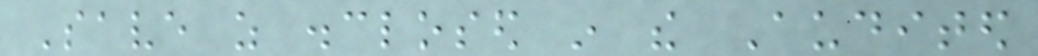Save as disclosed in the Audited
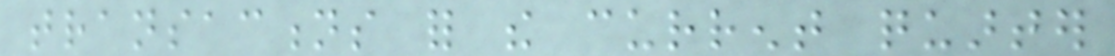transactions for the current quarter
